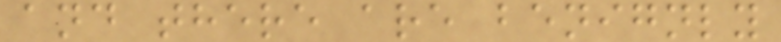and there are benignly
